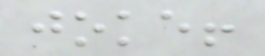joke!
